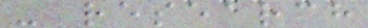- research
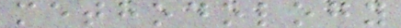methodology
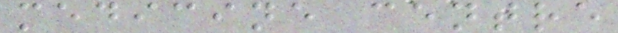medicine centre
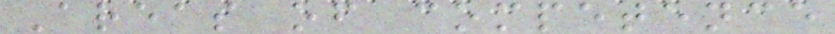Areas of competence
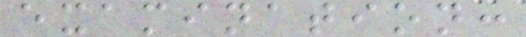examination:
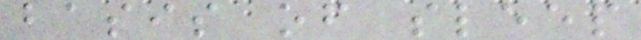basis of sleep
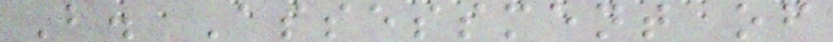B. Assessment of
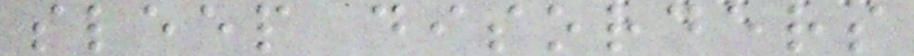sleep disorders
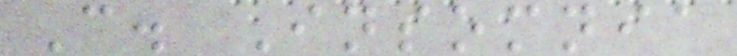C. Insomnia
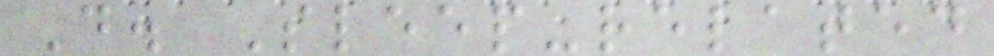D. Sleep-related
